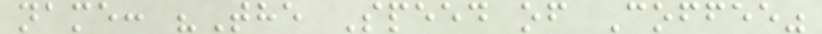name: "The Speed of Coffee"
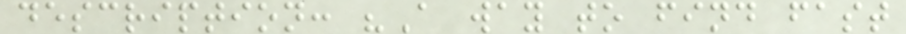description: "A way to find fast
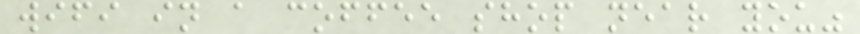wifi in a coffee shop near you"
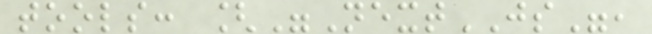tools: ["NextJS",
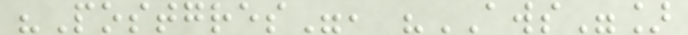"Postgres", "AWS"]
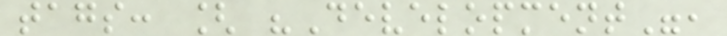tags: [ "Development",
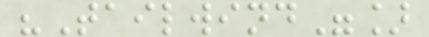"Tailwind"]
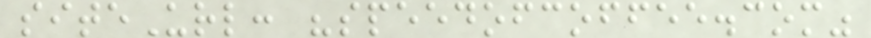siteUrl: "speedofcoffee.com"
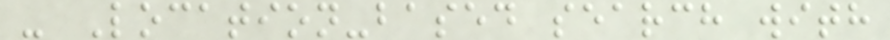- Location-based search with
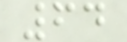64
